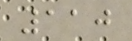110
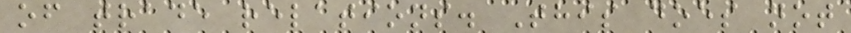of trade relations. This does not
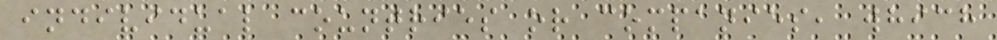individual countries or companies, which
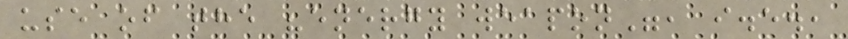use of the "energy weapon", i.e.,
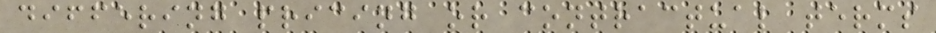differing pricing or contractual terms
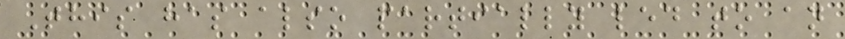This has also partially led to an
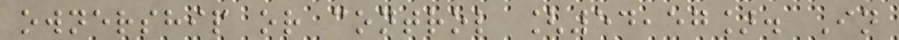ownership or control [54,57]. In
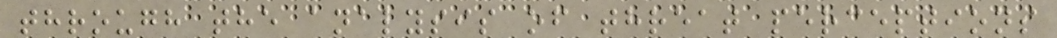through the analysis of threat perceptions
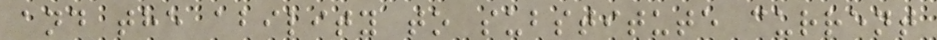and the ability to substitute current
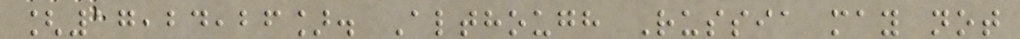[17,24,26]. Although Russia may not
